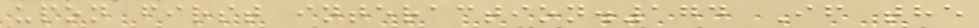upon first interaction.174 If the
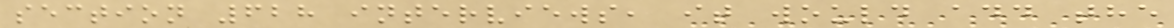section 628 interviews, it would add the
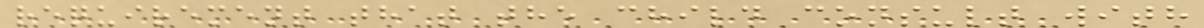requirement that the child consult with
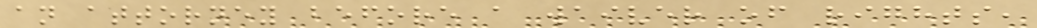an attorney before a waiver of rights,
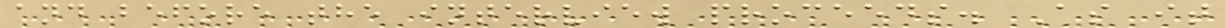and before the interview proceeds. As it
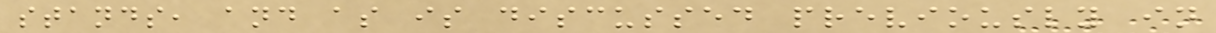stands, and as is discussed previously in
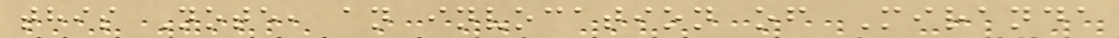this Note, an invocation of Miranda
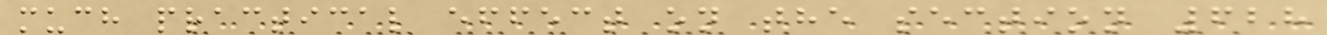much practical effect on the section 628
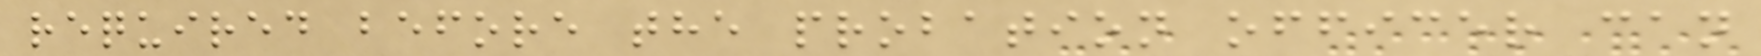required before the probation officer can
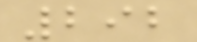292
